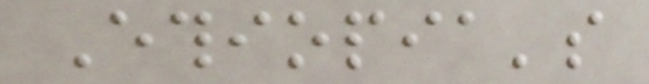Ethiopia's
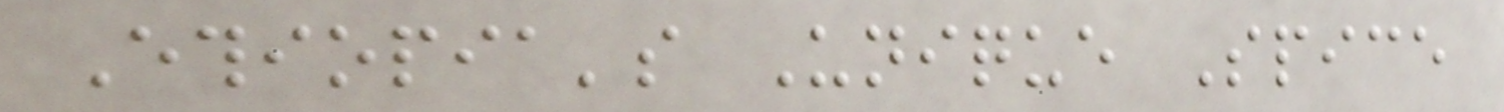Ethiopia's Unique Spice
